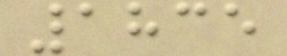1835
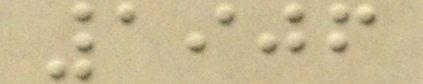1906
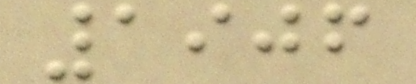1906
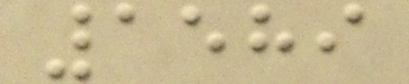1589
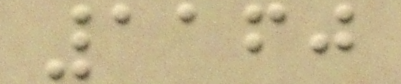1160
